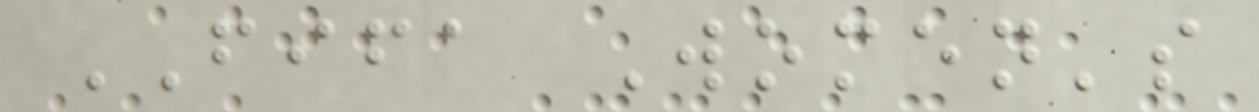FIFA Women's
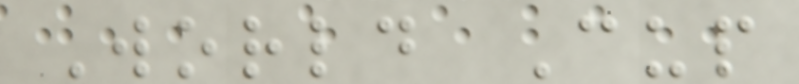World Cup
